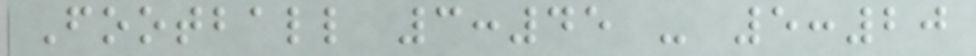Football 3:45 - 5:20
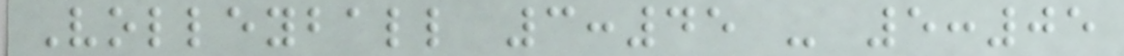Volleyball 3:45 - 5:05
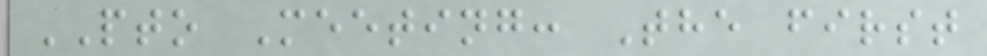PTO Meeting: The first
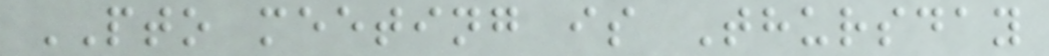PTO meeting is Thursday
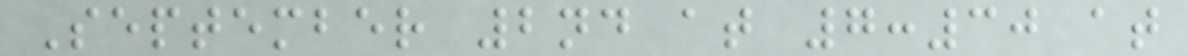September 2nd at 7:30 at
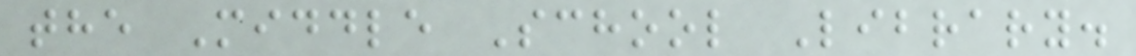the Middle School Library.
